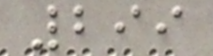299
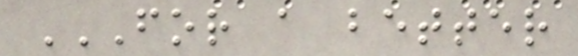FOR A BETTER
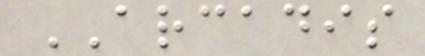ARCADIS
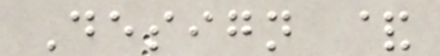Design &
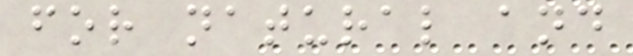for natural and
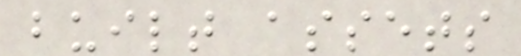built assets
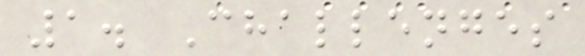1. Challenges
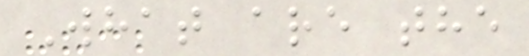What are the
